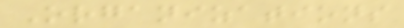Organizations
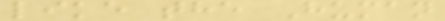like the Human
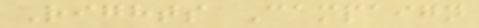Rights Campaign
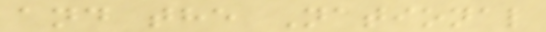and the National
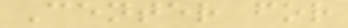Center for
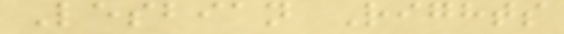Lesbian Rights
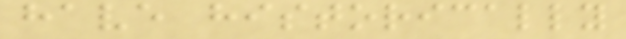have historically
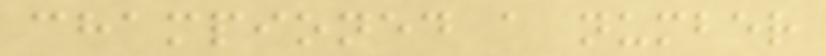championed a number
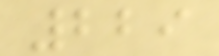229
